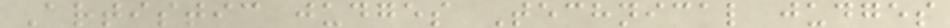Artistic judges Technical judges
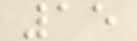15
